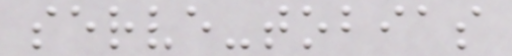serve-tobias
